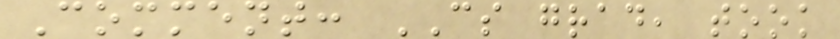Comment: CS grad, took
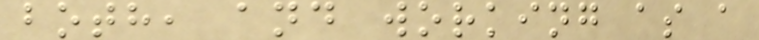both, and working as a
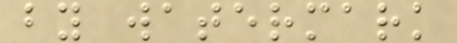by watermark
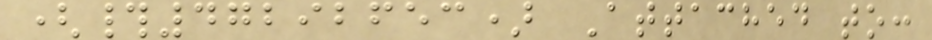(#47292653) Attached to:
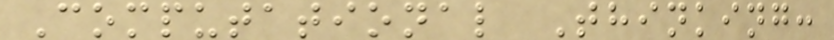Computational Thinking:
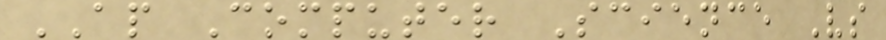AP Computer Science Vs
